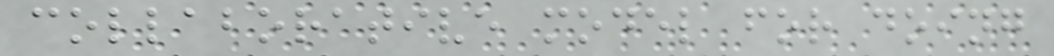collaborative model for doing
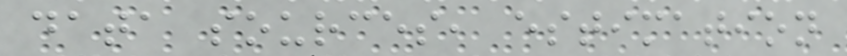data sources, estimation
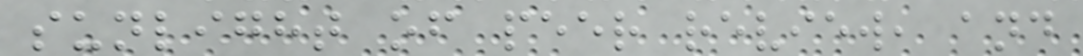sunlight of peer review, and
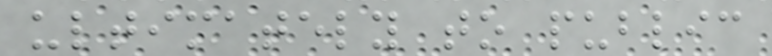ultimately to public
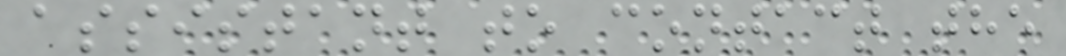assistant to contact the
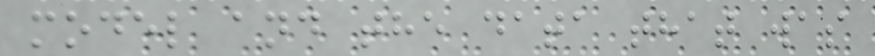model and the data that was
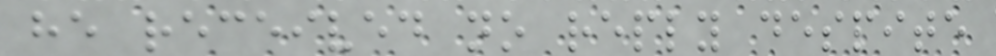he received no reply despite
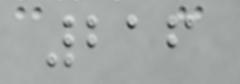216
